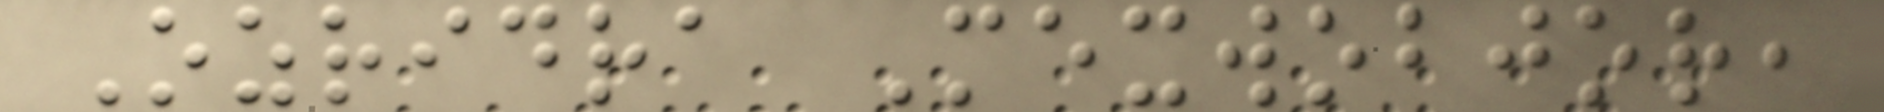Ozridra Mexwobjor,
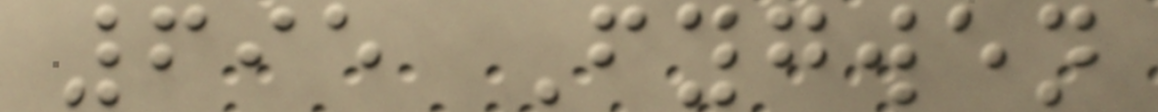695 Fygwen
